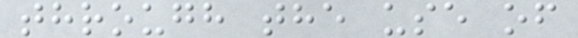through the use of
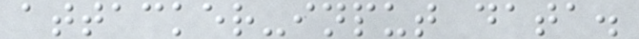attacker-input data.
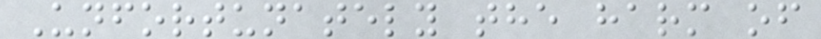Unfortunately the harm of
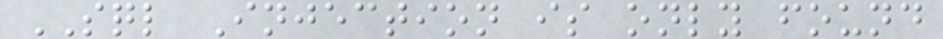SQL Injection is only found
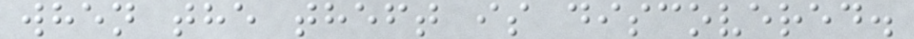when the theft is discovered.
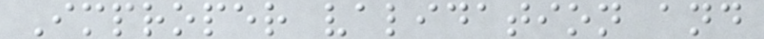Improper validation and
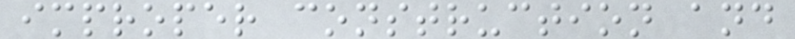improper construction and
